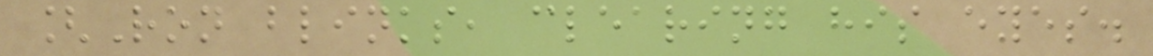[Ron blinks, clearing his eyes.
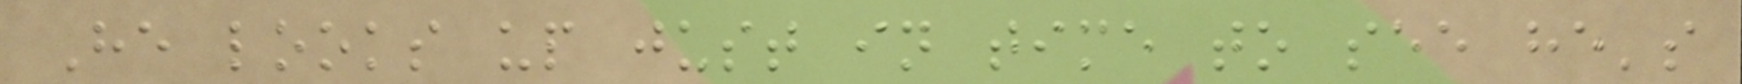He looks up just in time to see he's
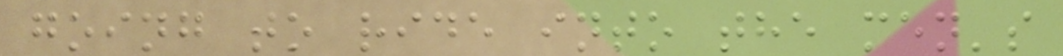going to ride into the men's
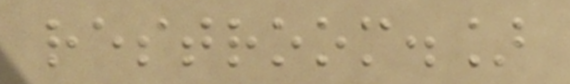restroom.]
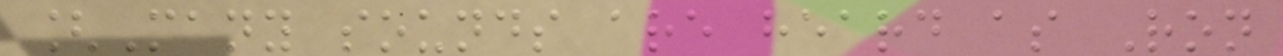[Many sounds are heard as Ron
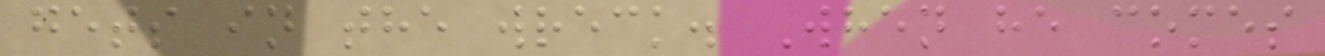gets in the wreck. When he comes
